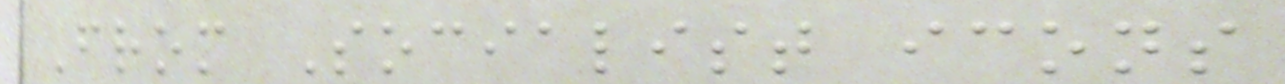From Socialist icons
